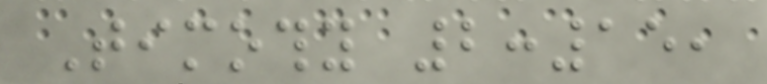Timothy 2:15,
